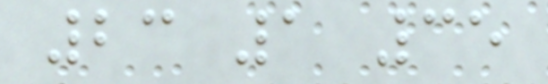23 1 35
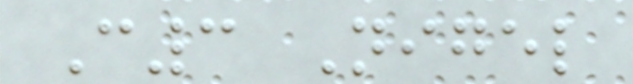C3 Nigel
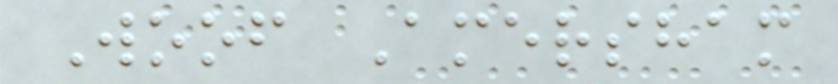Woof Amersham
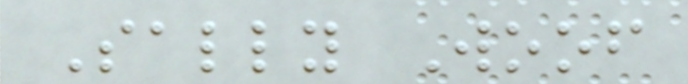Sally Woof
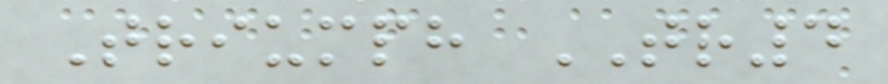Triumph TR4
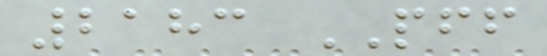2183 PFF
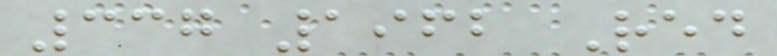337 1962 Red
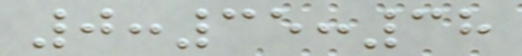0:35:38
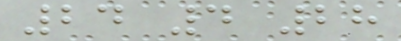24 4 28
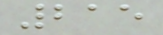215
